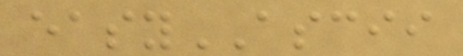easyASCII
